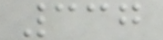337
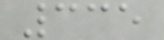335
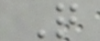Q
